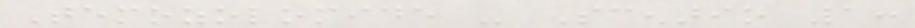Temozolomide - Scenario 1:
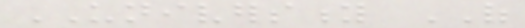UNIVERSITY OF
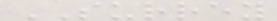SURREY
